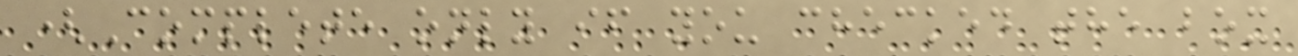(Complete only if you checked the box
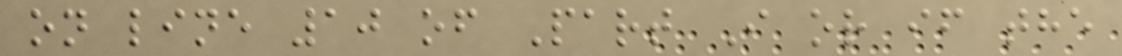on line 10 of Part I or if the
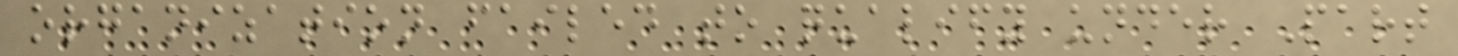organization failed to qualify under Part
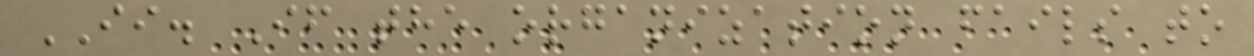II. If the organization fails to
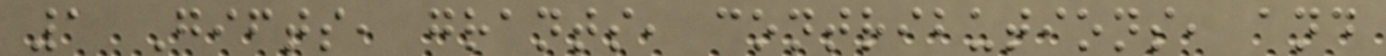1 Gifts, grants, contributions, and
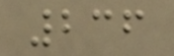236
